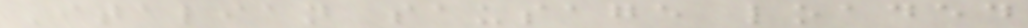Italian sausage loaded
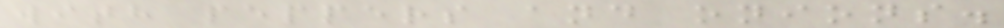with peppers and onions.
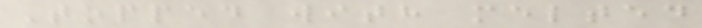Topped with melted
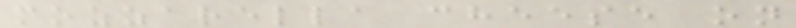mozzarella cheese on
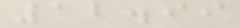12.99
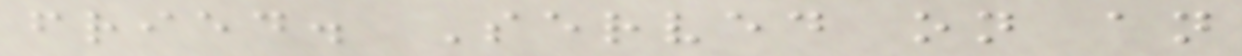fried. Served on an
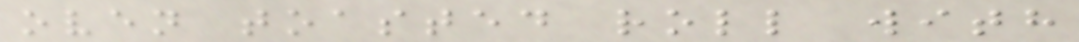oven toasted roll with
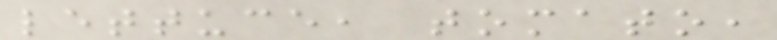lettuce, tomato,
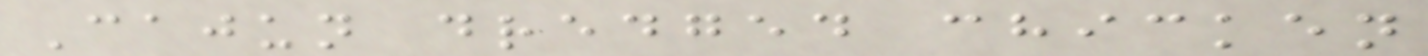Cajun dredged chicken
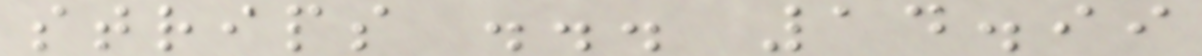strips ... 14.99
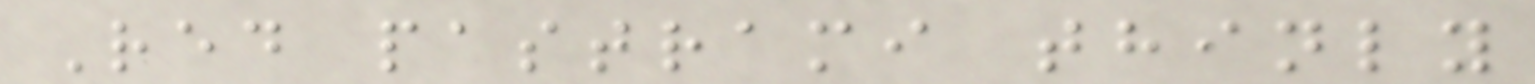Red pastrami thinly
